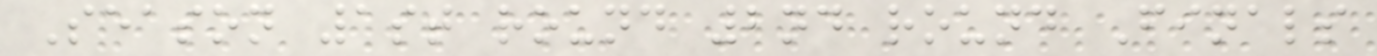Season 1st round 2nd round Finals
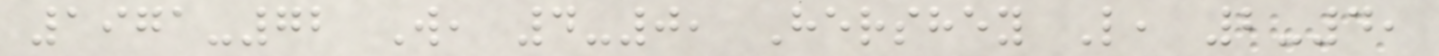1971-72 W, 4-0, Hershey L, 2-4,
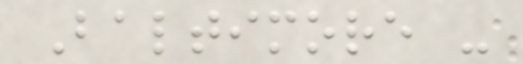Baltimore -
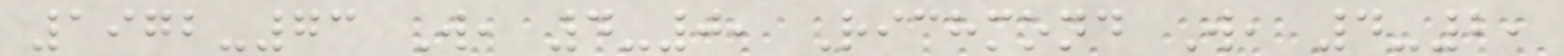1972-73 W, 4-0, Richmond W, 4-2,
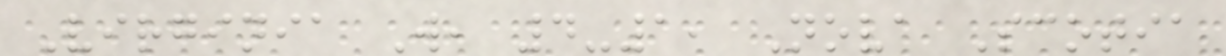Virginia W, 4-1, Nova Scotia
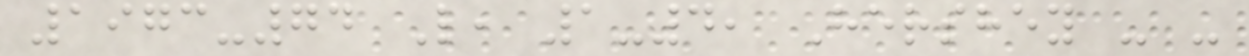1973-74 L, 1-4, Hershey - -
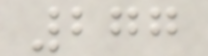277
